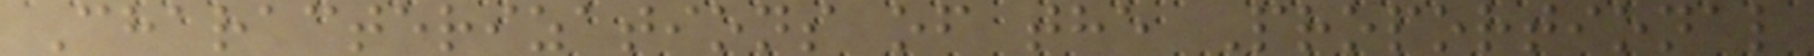Characterizations of the Proportional
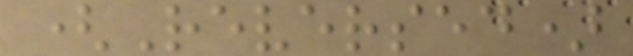(Reversed)
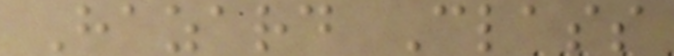Hazard Class
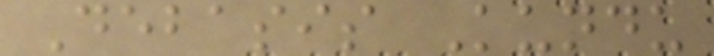Debasis Kundu
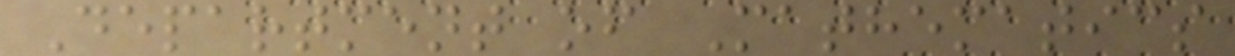Department of Mathematics
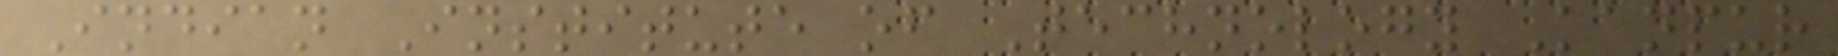Indian Institute of Technology Kanpur
